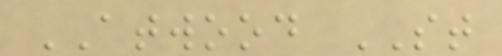ATWOOD ST
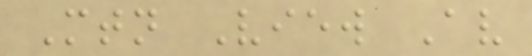Mtn View Av
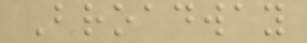Broadway
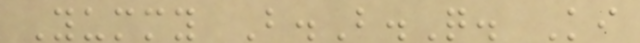Yummy B.B.Q. Ki
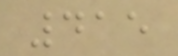415
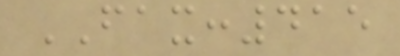FAX:415
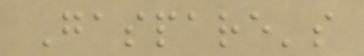Gaspare's
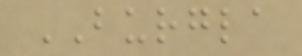BURGLA
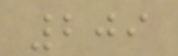209
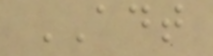ADT
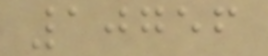10756
